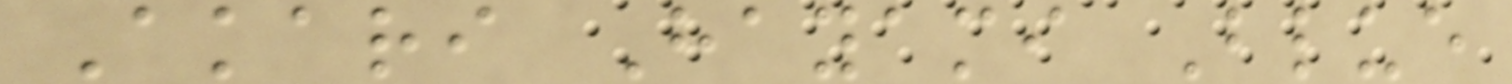Akari Hayami Blue
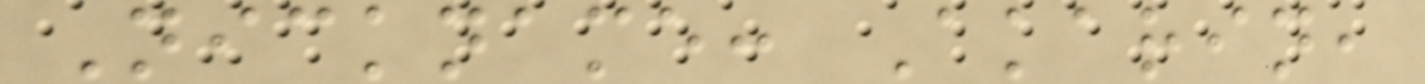Nickname: Akarin,
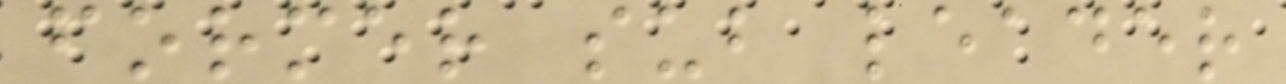former sub leader
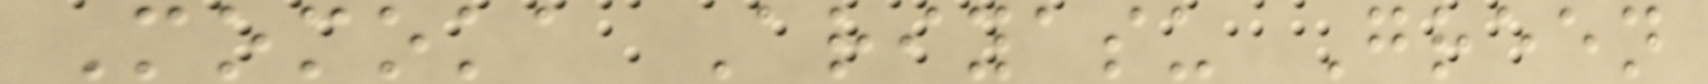Momoka Ariyasu Green
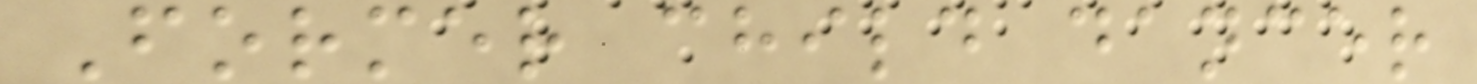Former child dancer
